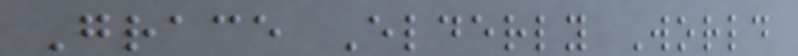Grace Elderly World
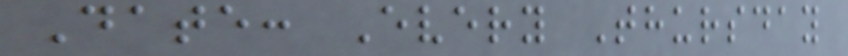Date: Every Thursday
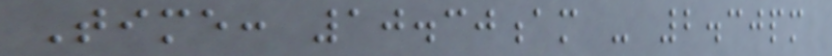Time: 10.30am - 2.30pm
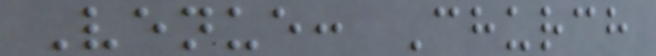Venue: Church
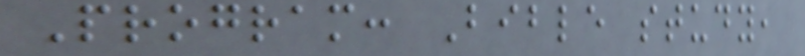Program: Bible study,
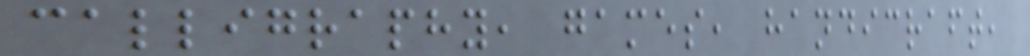calligraphy, games, handicraft,
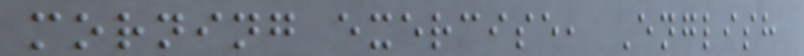morning exercise, English
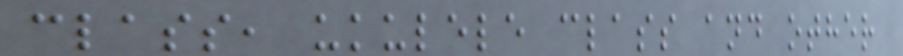class, ukulele class and other
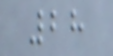28
